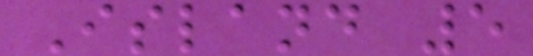Island 5
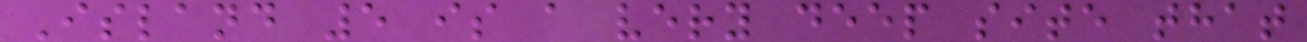Island 5 is a very deep site that
